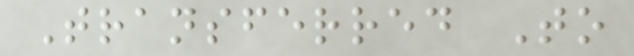Transferred To
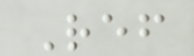Ref
